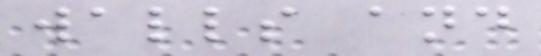walls and
